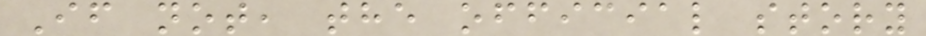If not, the official story
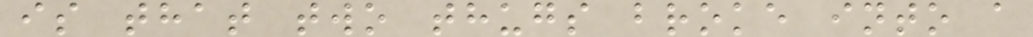is that two thugs broke into a
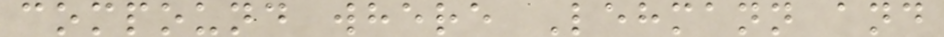compound where Lehmann and
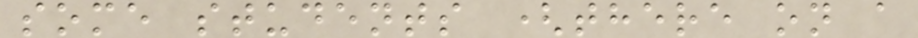some students (there on a
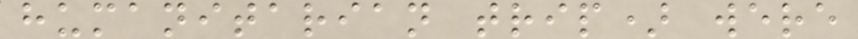humanitarian trip) were
